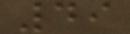49
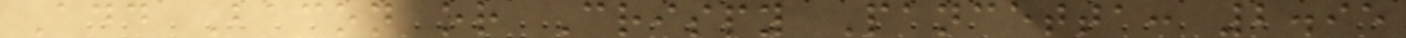Add Bacon or Crispy Pancetta: 2.95
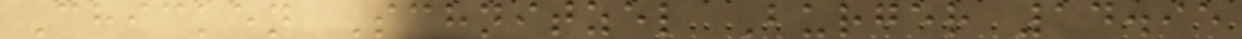Chicken Schnitzel Burger 14.95
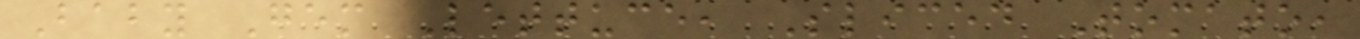Baby Gem Lettuce, Sliced Tomato,
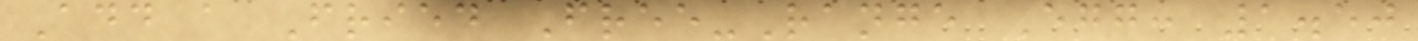Add a Fried Free-Range Egg: 1.50
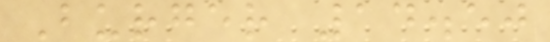Burger 14.50
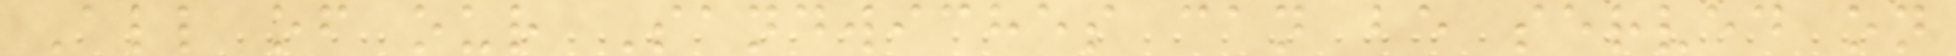All of our Sandwiches can be served on
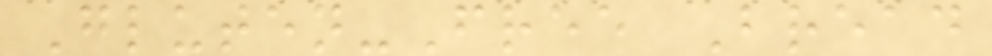Gluten-Free Bread
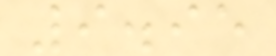9.95
